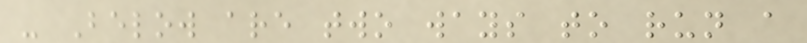- Below are two ways to run a
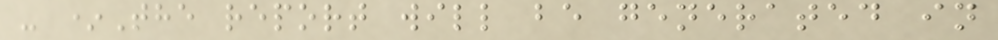- *The report will be generated in
